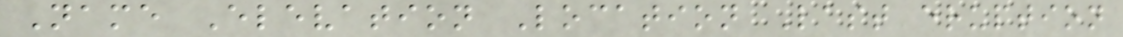Name Elevation Location Last eruption
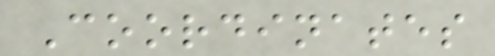Coordinates
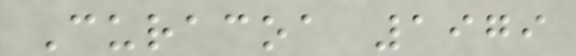Curacoa 1979
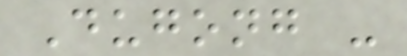Dugong -
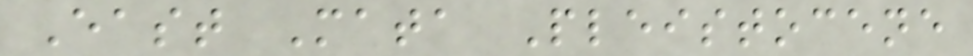East Mata Pleistocene
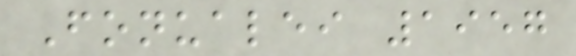Fonualei 1957
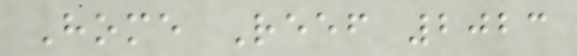Home Reef 2023
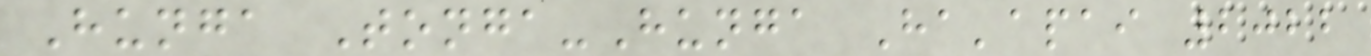Hunga Tonga-Hunga Ha'apai 2022
